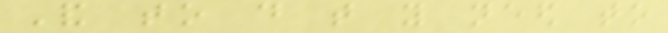And to do that you need to
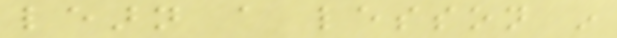learn a lesson in
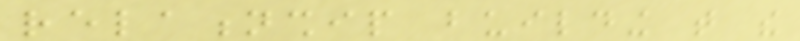relationship building that the
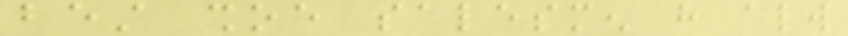best shoe salesmen have always
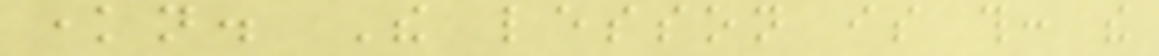known. The lesson is this: the
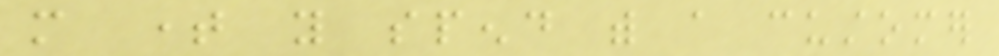more time you spend with a customer
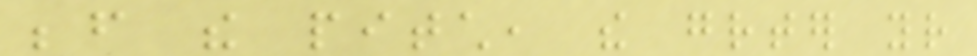before the pitch, the greater your
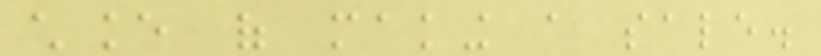chance of making a sale.
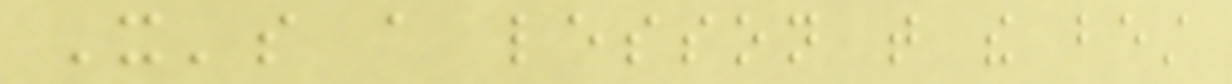It's a lesson that the best
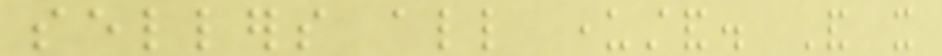sellers all understand. And it
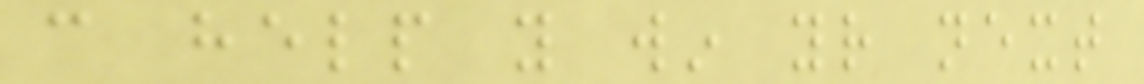can help you win your next
